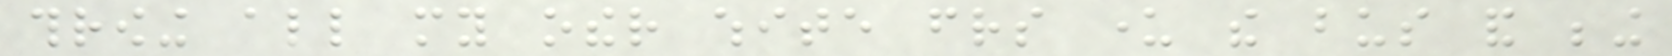throwing all my other white friends under the bus and being
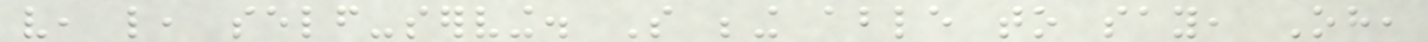very, like, self-serving. So being able to say, Oh,
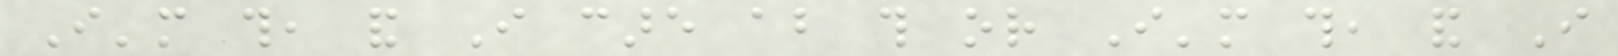I'm this, and I care about this or I'm this, and I
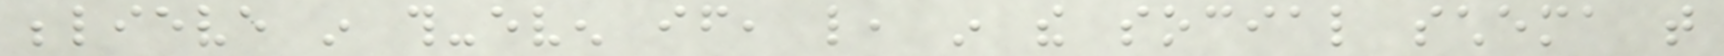believe in this-even if, like, in the social schema that
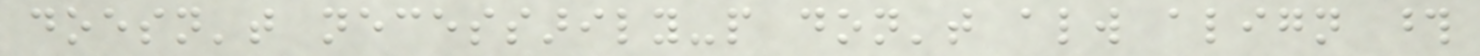doesn't necessarily-people don't always align those
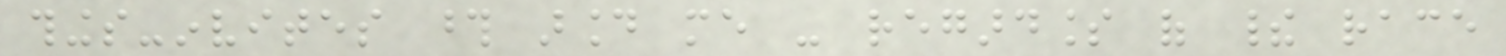things-invites those around me - regardless of their race
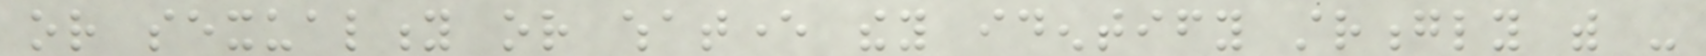or sexuality or whatever they identify strongly with -
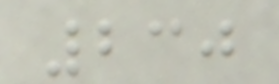230
